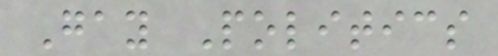Gay Politics
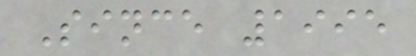Since 1995
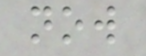now
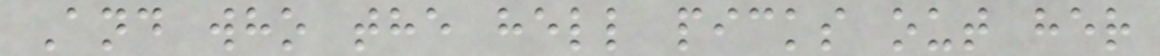And who the hell picks out her
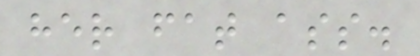her fat ass.
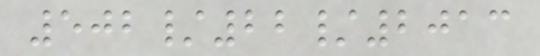502/22/2013
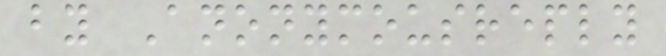by Anonymousreply
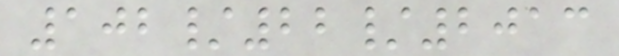102/22/2013
